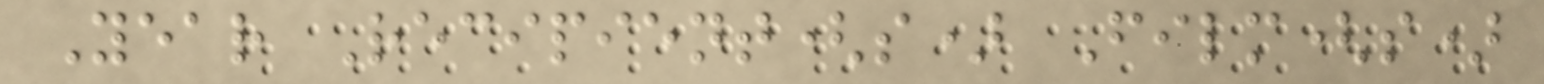Year Recipient(s) Film(s)
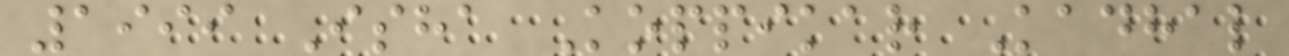1999 Isha Koppikar Kadhal
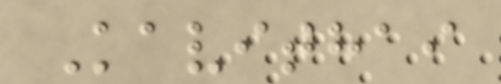Kavithai
